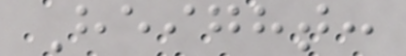Height:
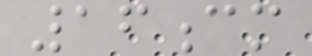16cm
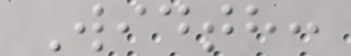Width:
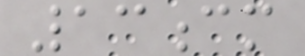13cm
